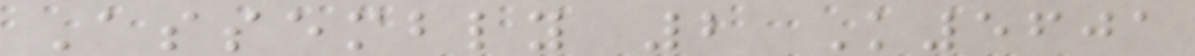Assembly 2 K5601
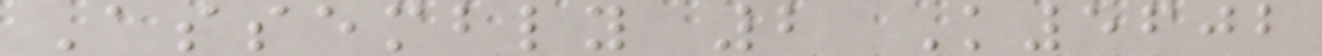Assembly 2 K5602
